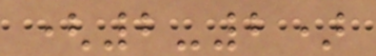(2-2)
